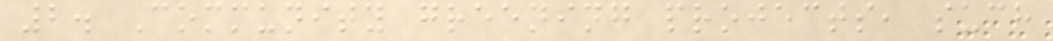2. Community greening projects, such
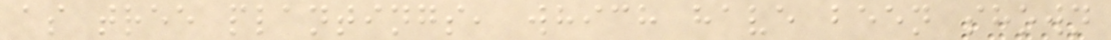as tree plantings, which have been shown
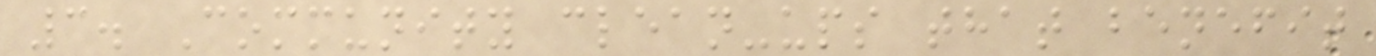3. Community clean-ups that benefit
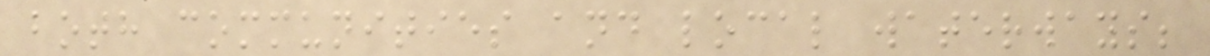both communities and local waterways;
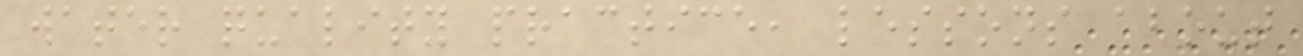water quality practice, lessons about
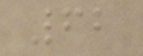62
